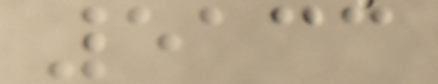5133
